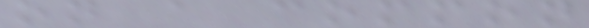on a common
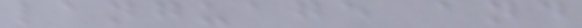language and
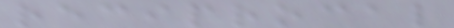reciprocal
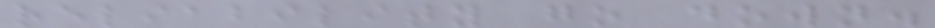reliability go down.
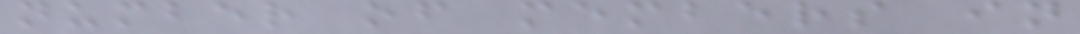number of members in
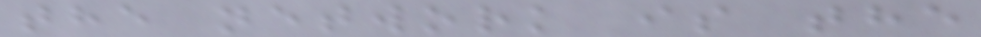the network is the
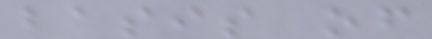basis of
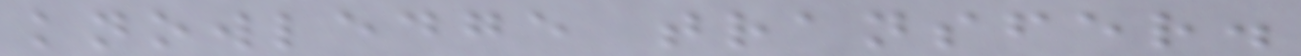knowledge transfer.
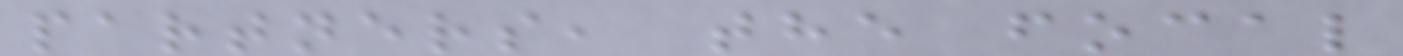partners, the focal
